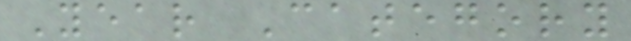Year Category
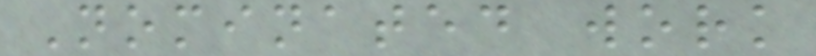Nominated work
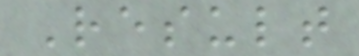Result
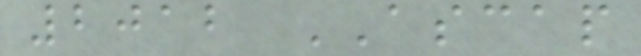2012 ASCAP
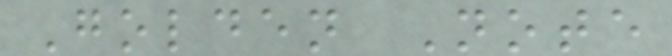Golden Note
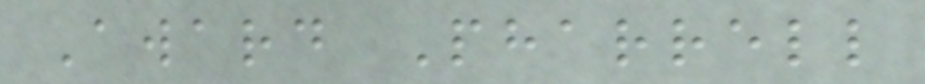Award Pharrell
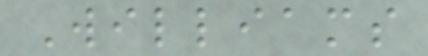Williams
